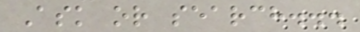Ask or search...
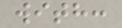with:
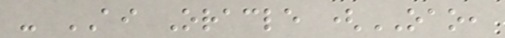- AI Oracle (OAO,
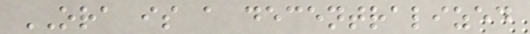ORA is a decentralized
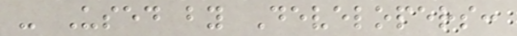- Used by Developers:
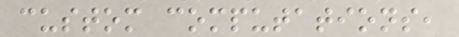custom computations,
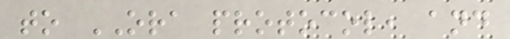to ORA protocol, and
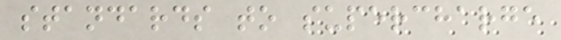standards to supercharge
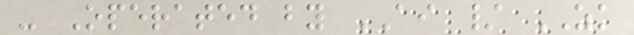- Operated by AI / ZK
